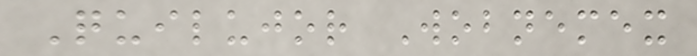Quilujor Wobnemex
